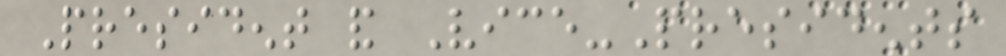President and Vice-Presidents
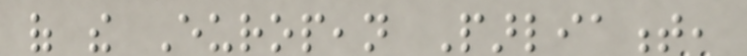of the European Parliament,
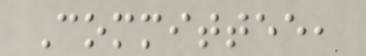Committee,
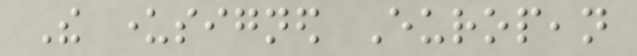The undersigned European
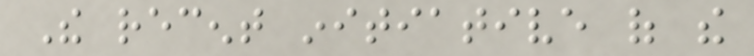The recent initiative of the
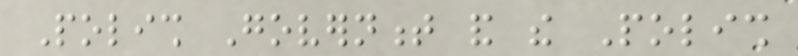Polish Government and the Polish
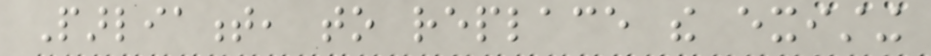Parliament, to replace the existing
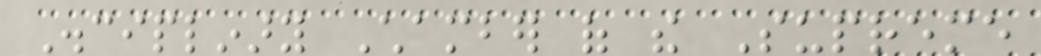Disciplinary Chamber of the Supreme
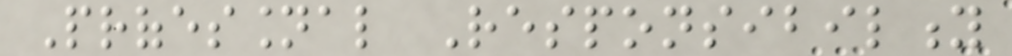Professional Responsibility
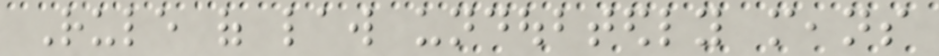Rule of law undoubtedly means
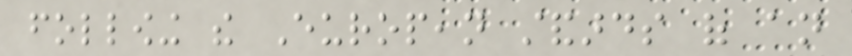following the European standards of an
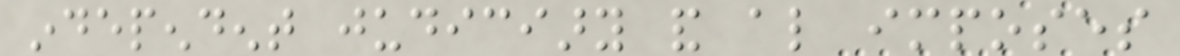independent judiciary and also imposes
